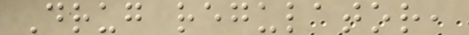Drug regulator,
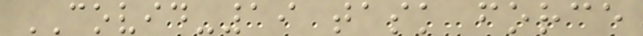COVID-19 task force
